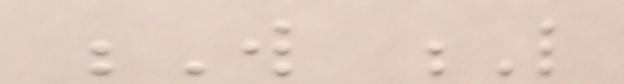W L
